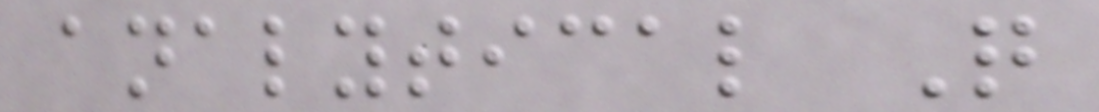analytical Q
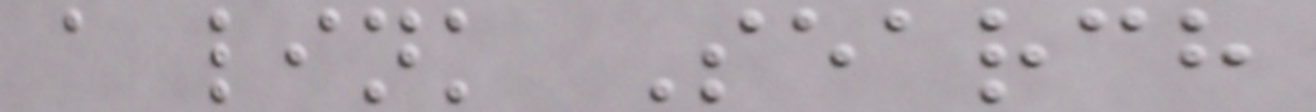a link Search
